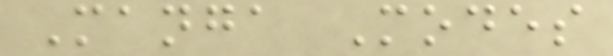Manga Modes
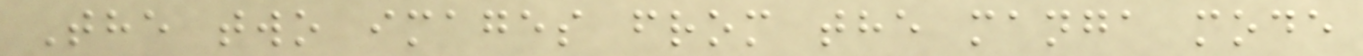The two images from the manga mode
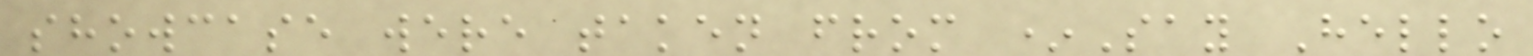showcase were taken from *Say Hello
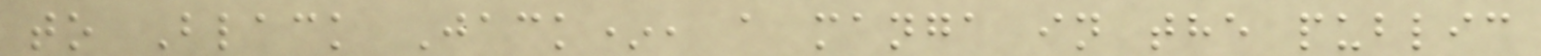to Black Jack*, a manga in the public
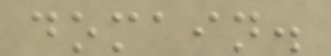domain.
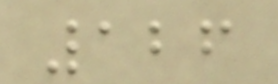126
